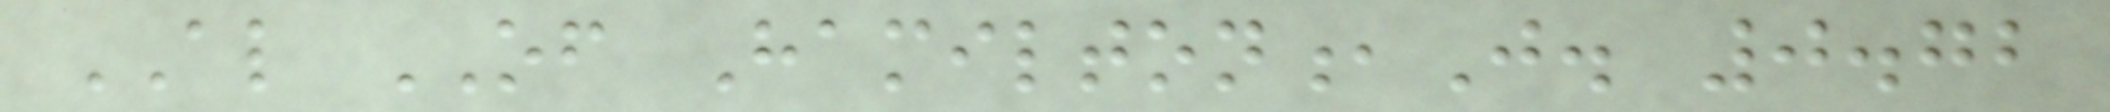AL OF Hamilton,J. 0.72
